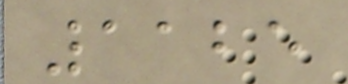1125
